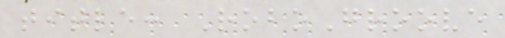title: RoboGroove
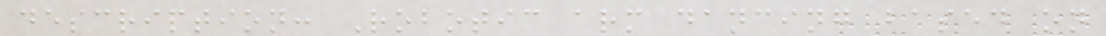description: Robotic arm dancing based on
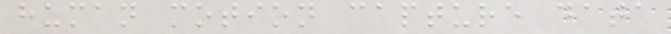human motion capture data
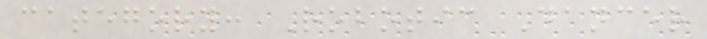category: Robotic Dancer
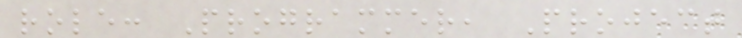role: Programmer, Project
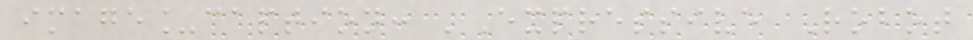image_caption: 'Expressive Robot
